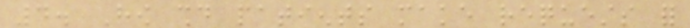4. How should patients make requests for
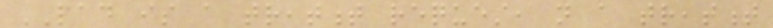PAD is a treatment request, not a treatment
